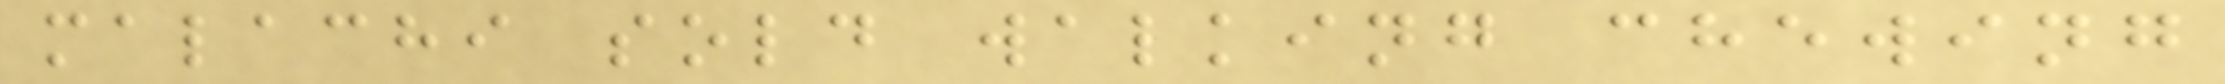malachi sold walking chewing
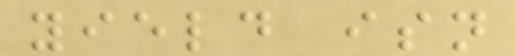yield isn
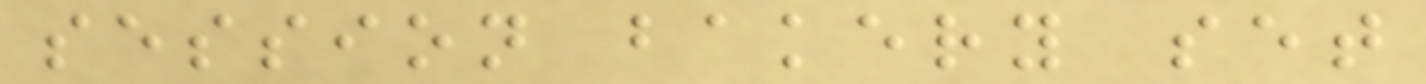session bakery set
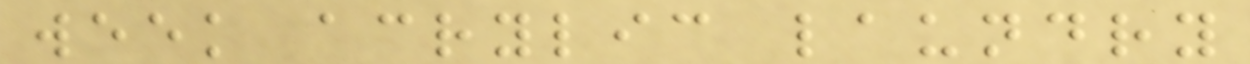week acrylic laundry
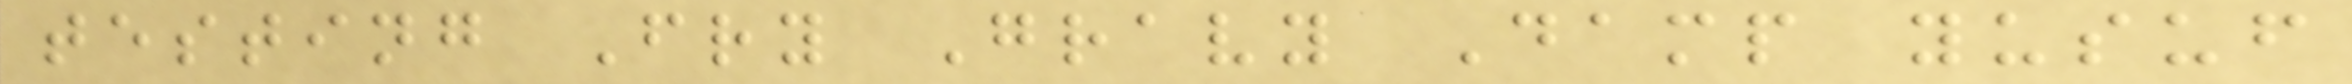testing Fry Gravy Damp yusuf
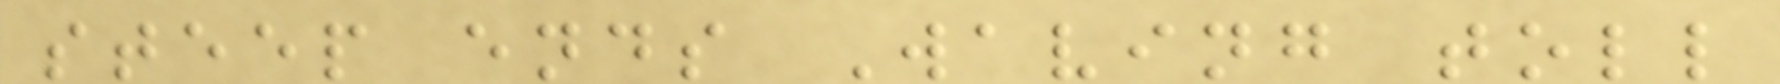steep ends Waving toll
